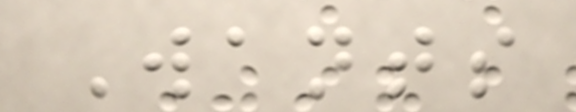Wants
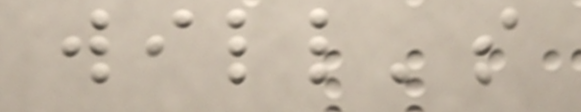will's
